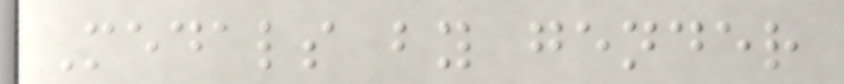Medals by gender
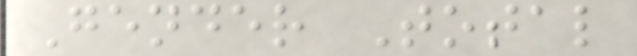Gender Total
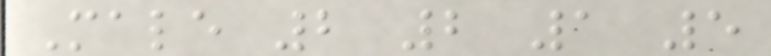Male 2 2 1 5
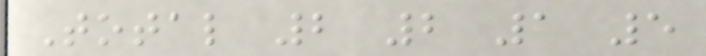Total 2 2 1 5
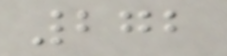272
